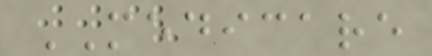MEDICARE
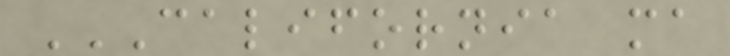CALIFORNIA MA
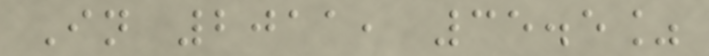In 2011, 35.5%
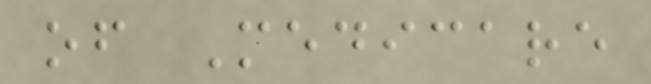of Medicare
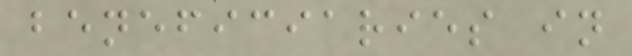beneficiaries in
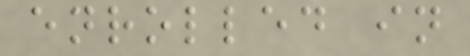enrolled in
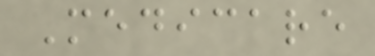Medicare
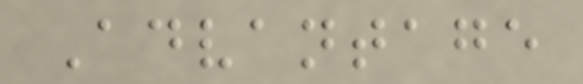Advantage
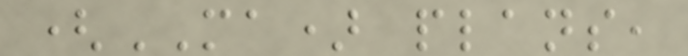(MA) plans,
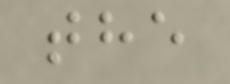the
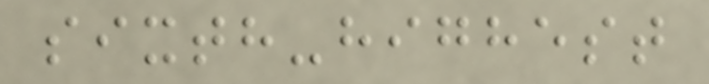sixth-highest
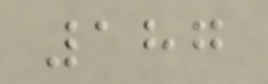187
